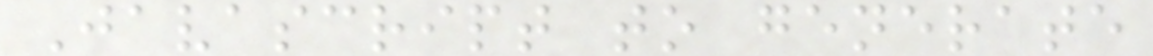Javascript to generate
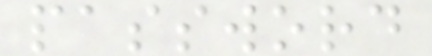password
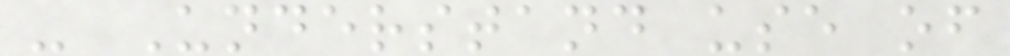- Understand use of
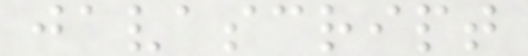javascript
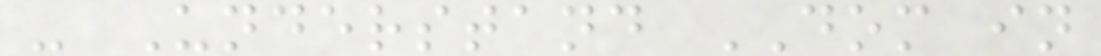- Understand DOM in
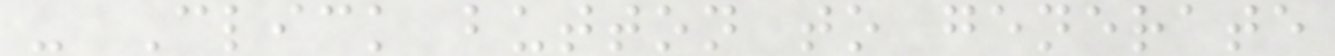- Click button to generate
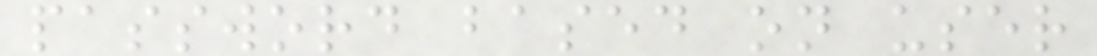password based on user
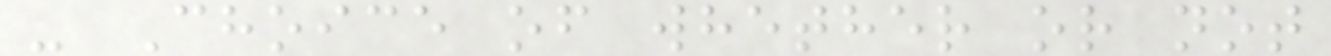- Choice of whether or not
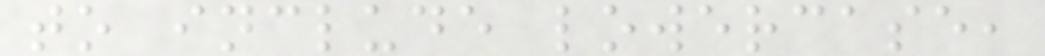to include lowercase,
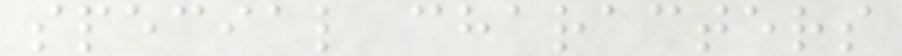special characters
